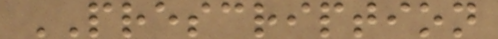PRESCRIPTION
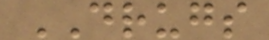DRUGS
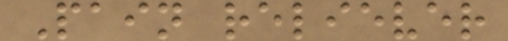Pain reliever
